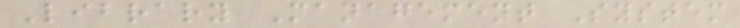Library Management System
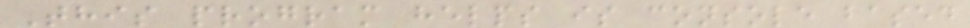This program helps is console based
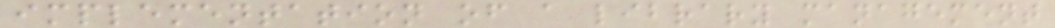implementation of a library management
